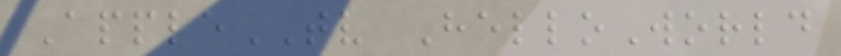AppleTV HelloWorld
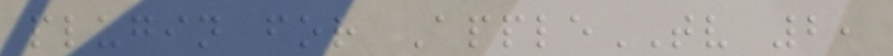plugin for AppleTV 2,
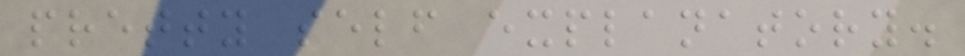pretty self explanatory.
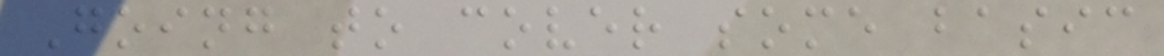Going to cover some basic
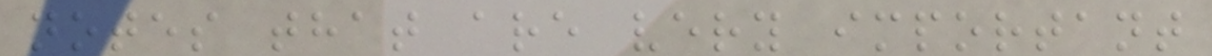notes that are very important
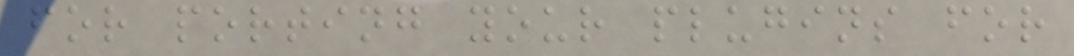for porting your plugins for
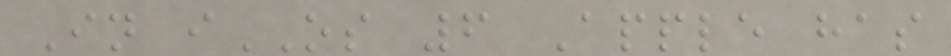In iOS 6 Apple has
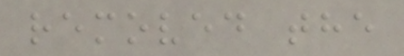removed the
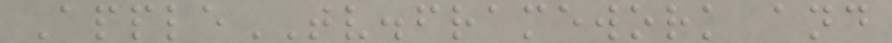AppleTV.framework and
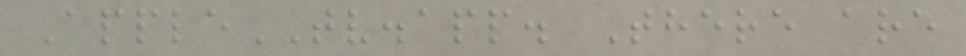AppleTV.app. There are
